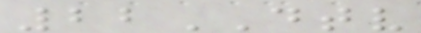22DTV
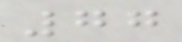77
